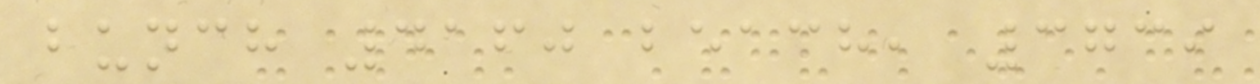bunch 4160 beach, 3739
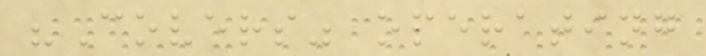"Covers" operating
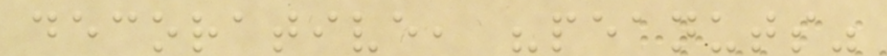decorative, "peanuts"
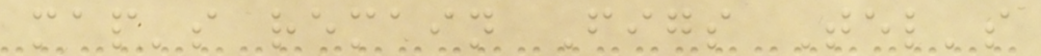map's remain Figs Tel's
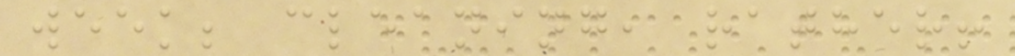week; cleaning, rather!
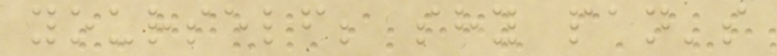yourself; shy pan's
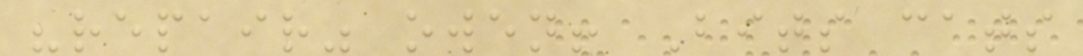"repair" owen! Bits cats
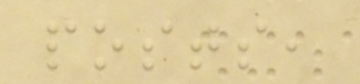posts,
